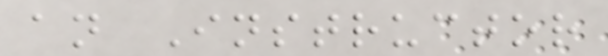an Instructor
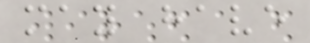may have
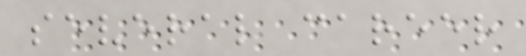several career
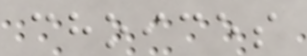choices
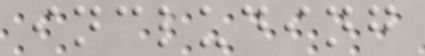including
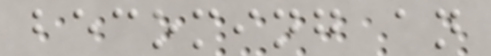becoming an
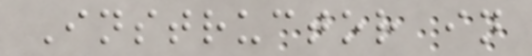Instructor in
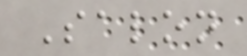Salon
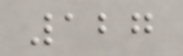127
